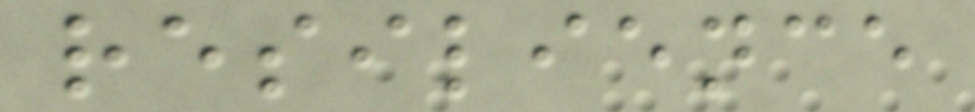resilience
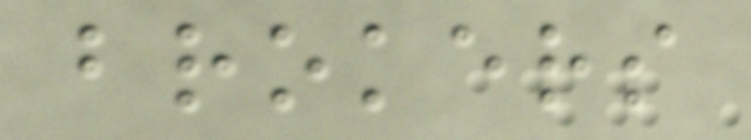brokers
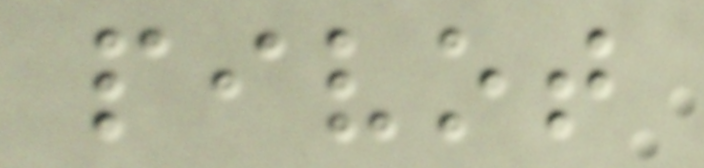pivot
